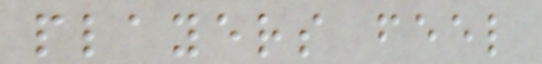players feel
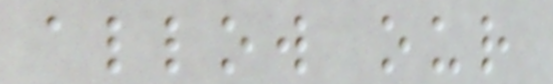allow our
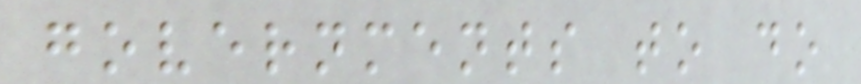governments to do
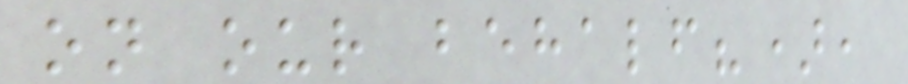on our behalf?),
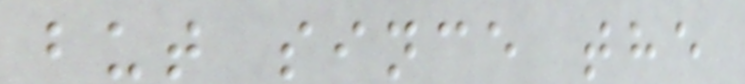but since the
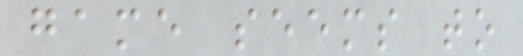game seems to
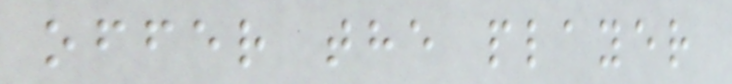offer the player
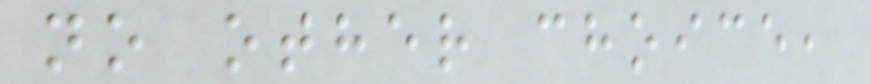no other choice,
